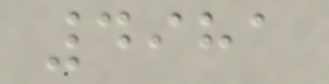4981
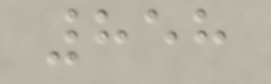858
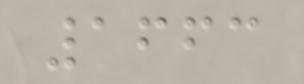1663
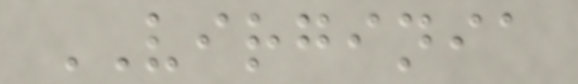VIRGINIA
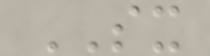SX
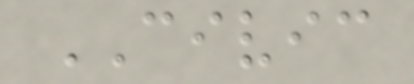CIVIC
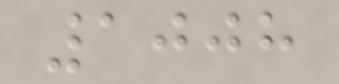1008
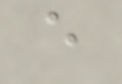e
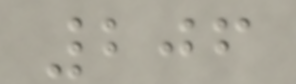206
